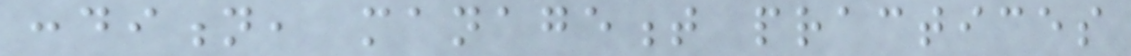condition, management practices
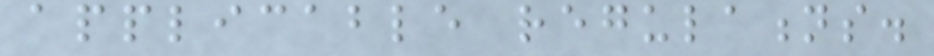applicable regulations.
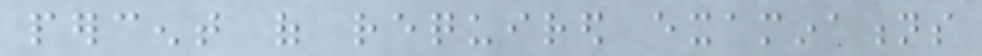percent of required examinations
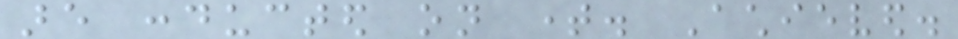are conducted on time. Achieved.
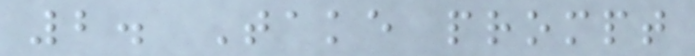2. Take prompt
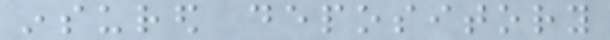insured depository
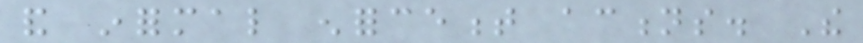and informal enforcement actions. The
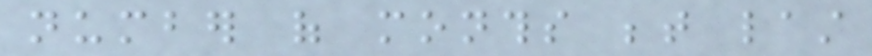number of months between last
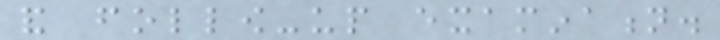and follow-up examination.
